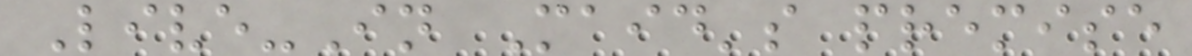Live-In Maid's premise
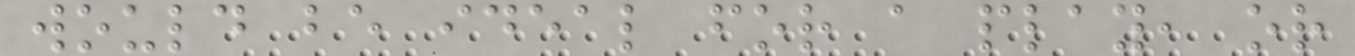would be ideal for a play, or
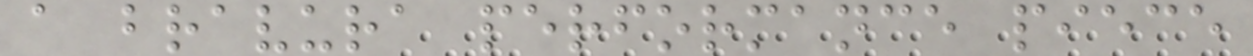a bravura performance piece
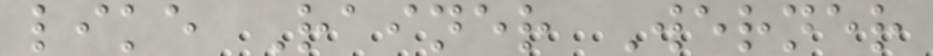like Rainer Werner
